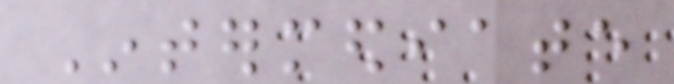Intermediate
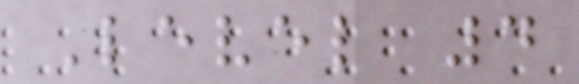Level 4
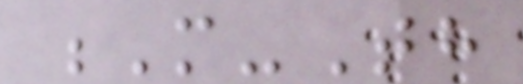M-Th
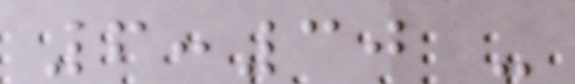6:30 -
